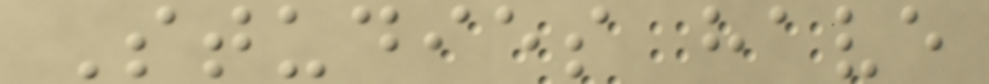Studies have
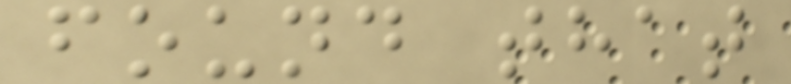found that
